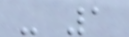- 1
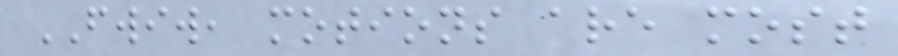FWIW, motions are most
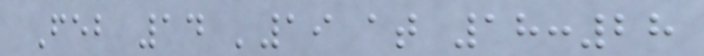Feb 14 '19 at 18:28
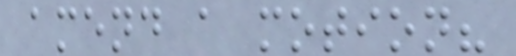amend a motion?
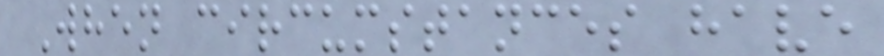When circumstances have
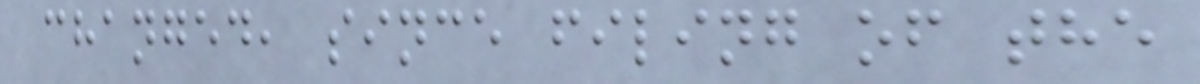changed, since filing of the
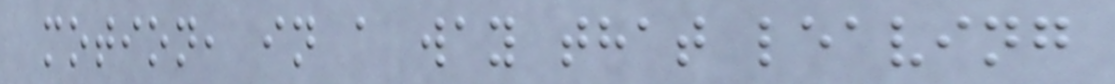motion, in a way that leaving
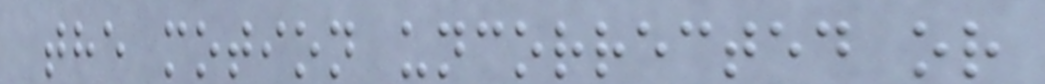the motion uncorrected or
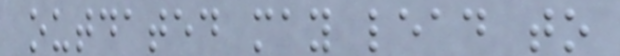outdated may lead to
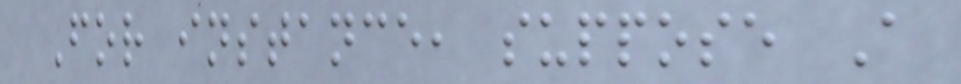For instance, suppose A
